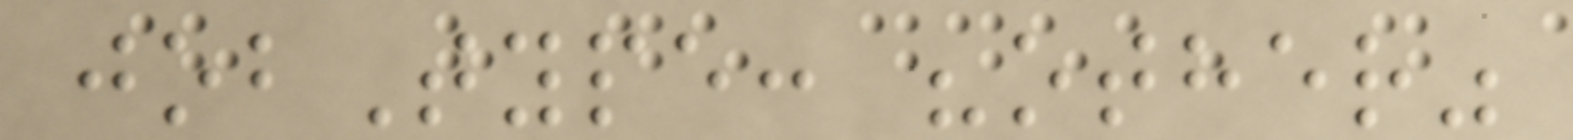jobType: "other"
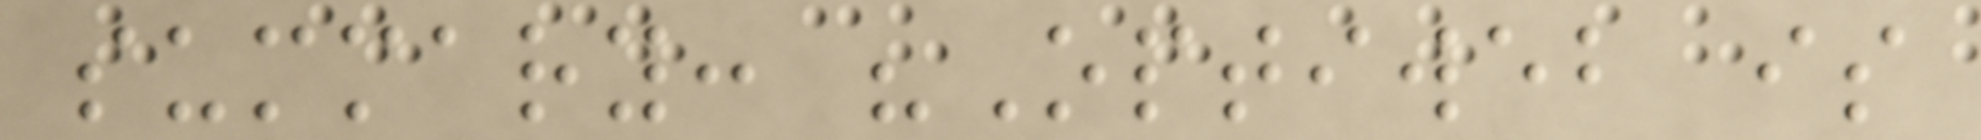summary: "Optiweb is
